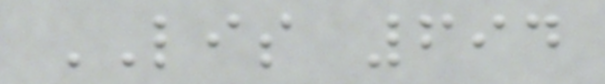LIS 694
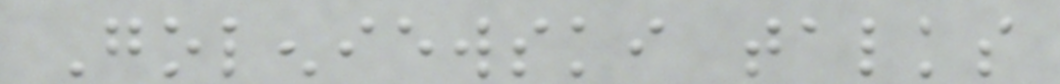Goleniewski talks
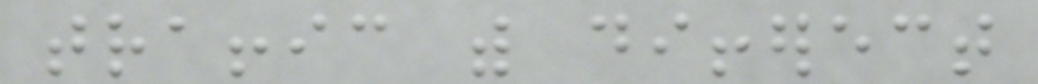traffic with differect
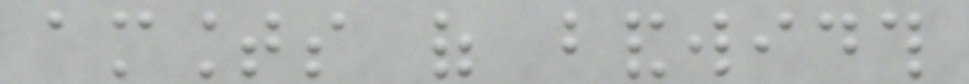amounts of bandwidth
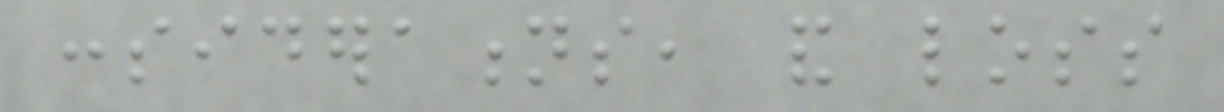considerations, and loss
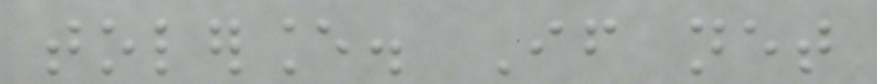tolerance. If net
